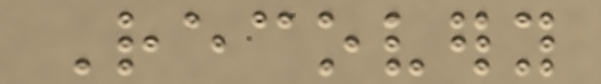Recovery
